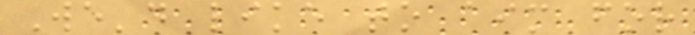We'd like to aim for
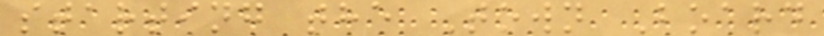starting the Town Board
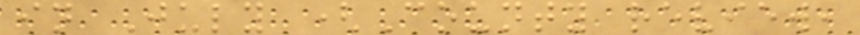in July (County review,
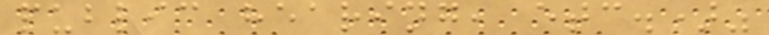public hearing, etc.)"
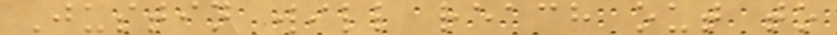Justin will reach out to
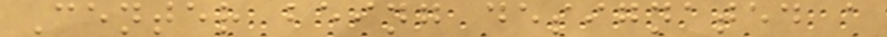Center being designated a
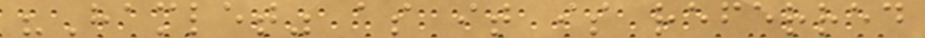"Hamlet" as it is referred
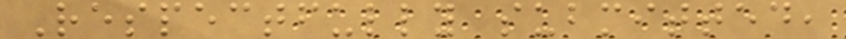Respectfully submitted,
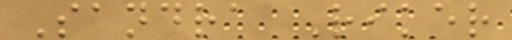Sandra Riker
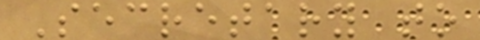Secretary to
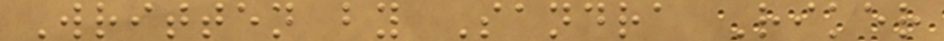Written by Sandra Riker
